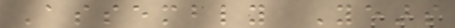Assembly Years
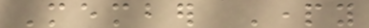Member Party
